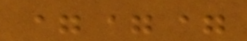===
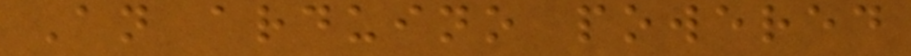An arduino powered
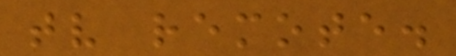tv remote.
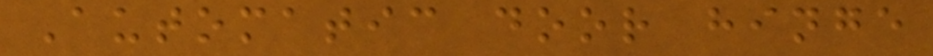Automatic door hinge
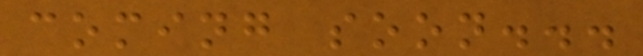coming soon...
